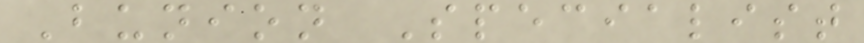Bunion Specialist
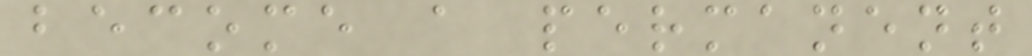become a permanent
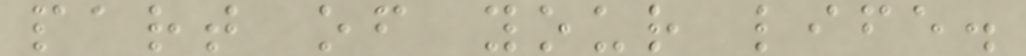part of your life.
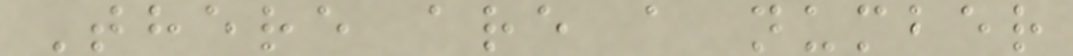There are a number
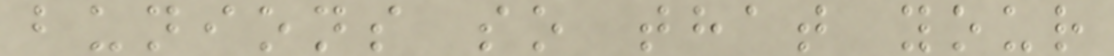bunions so that your
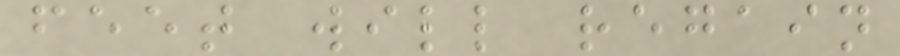feet will regain
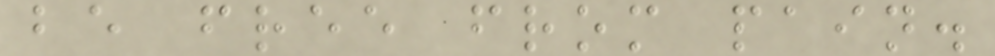be free from pain.
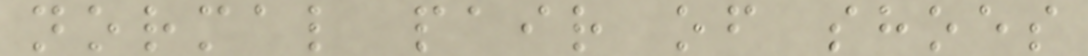normal pair of shoes
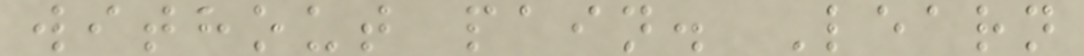without pain. Learn
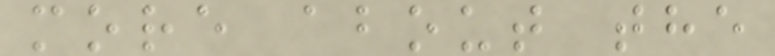more about the
